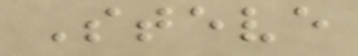Steve
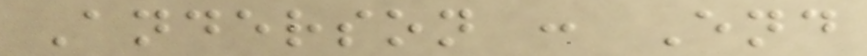Anderson : End
